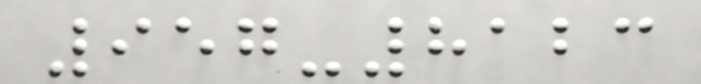957-8123
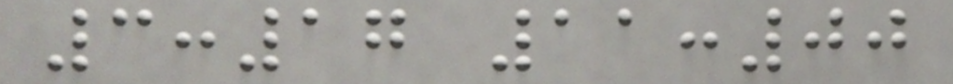3:17 11:00
